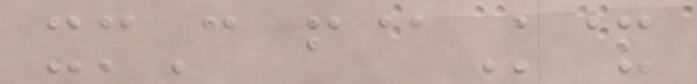xmC f@K&
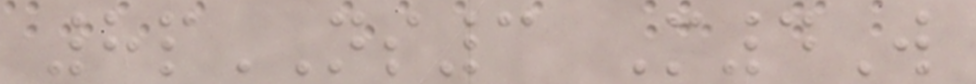8pNS3 M4W
